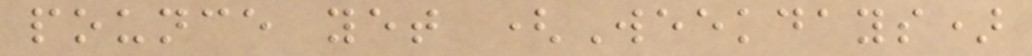pounce yet (Weekdays)
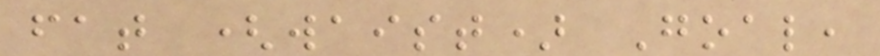fat (waist) Goal,
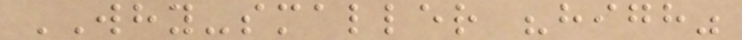WHY-smaller "high"
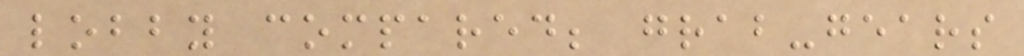lobby compared; grab-gears
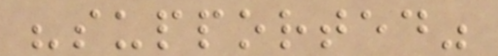"supported"
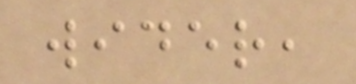wider,
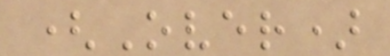(Over)
